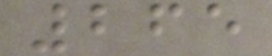265
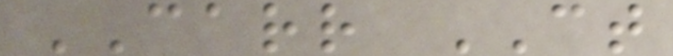CARR CT
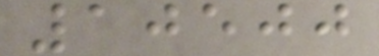10500
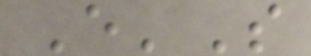E'S
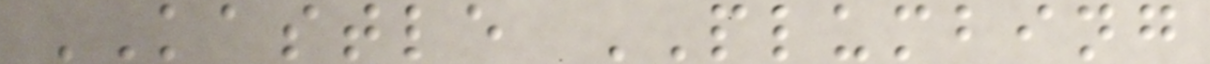KASTLE PLUMBING
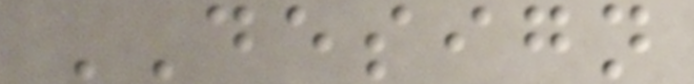DESIGN
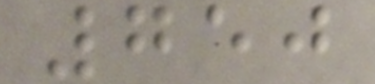750
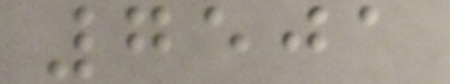7501
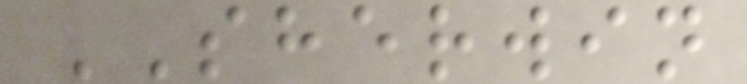SHERWIN
